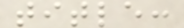title:
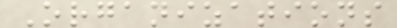Organizations
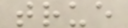true
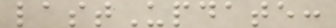lastUpdate:
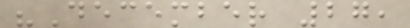"December 27,
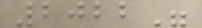2022"
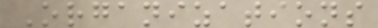Organizations
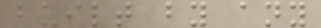built by any
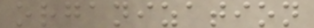organization
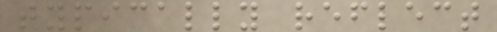typically reflect
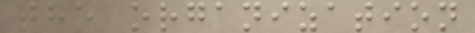the organization
